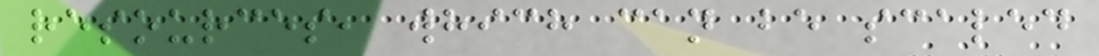resources, which can be scaled
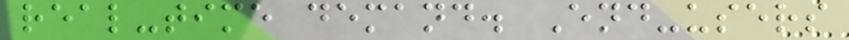real-time demand. End-users
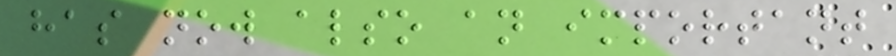has now also an important
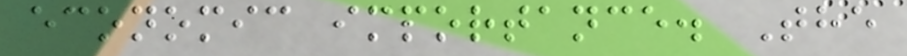economic importance. The
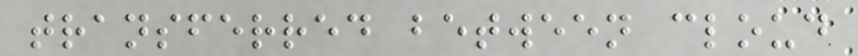transferred between cloud
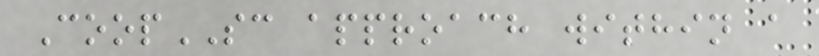CoopSC approach within a
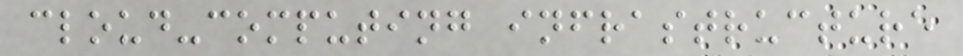cloud-computing infrastructure
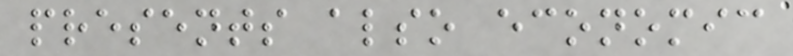presents also economic
